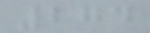274
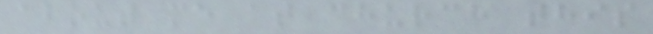about me at church this
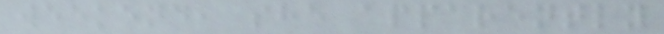weekend, she apparently
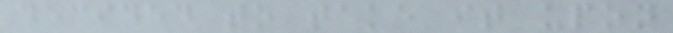decided to take it upon
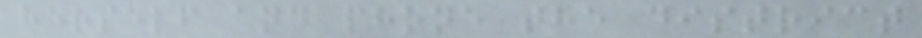herself and phone the district
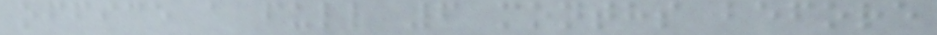office a full 6 months before
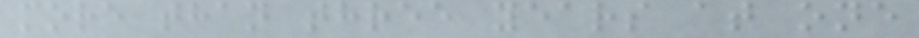more than three years at one
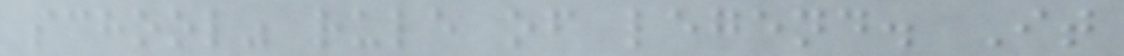school" rule of legend. It
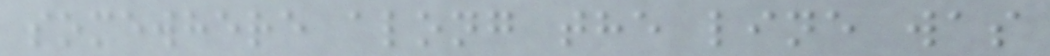somewhere along the line was
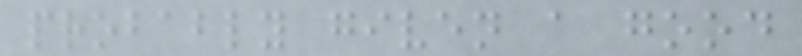probably given a good
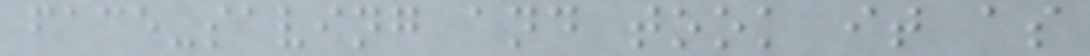face-saving and took it as
